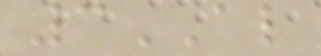3AL
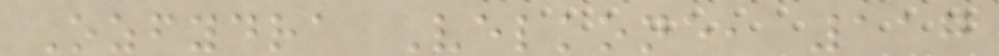Ozfydra Velkone, 117
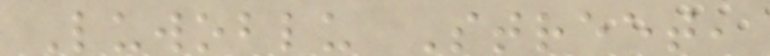Luwoblu Street,
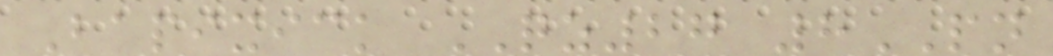Bapixick QZ27 8PN
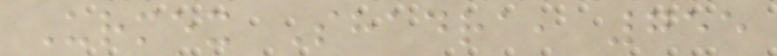Urmex Shadra, 755
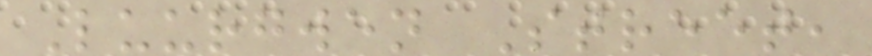Luurgwen Street,
